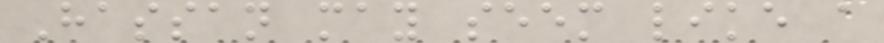Hassan may seem like a
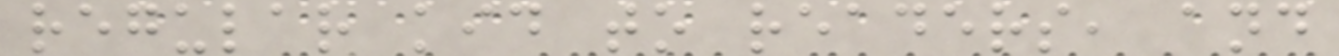regular kid to readers, and
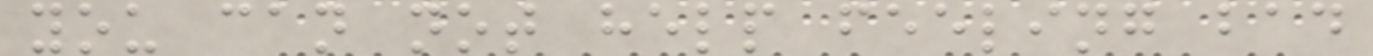you can not help feeling bad
